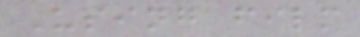Using film
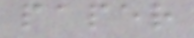paper
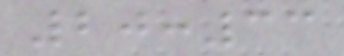20:33
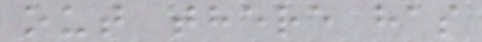out there has
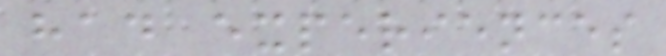had experiences
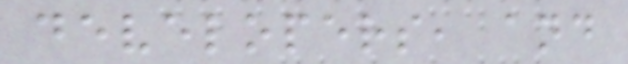developers, and
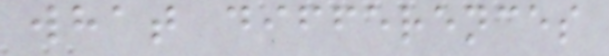what differences
